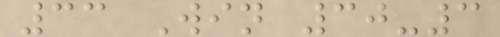33 Win 30-3
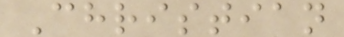Christian
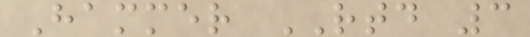Hammer RTD 3
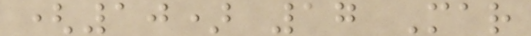(10) 17 Mar
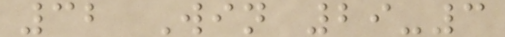32 Win 29-3
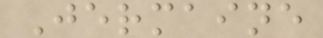Jermaine
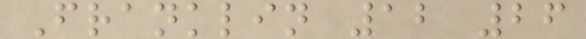Franklin 12 26
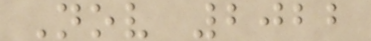Nov 2022
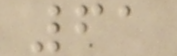61
